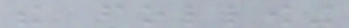the following
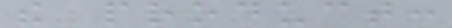the product:
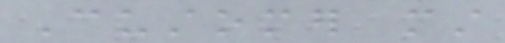Customer must
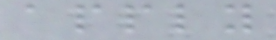apply
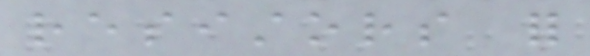resistors for
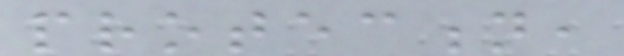protection,
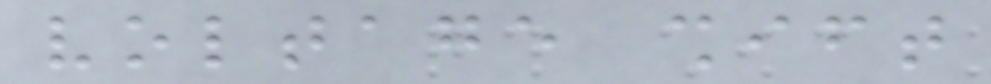voltage shift
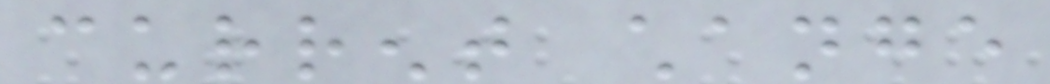current change
